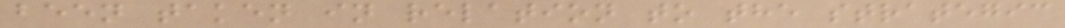been taken in relation to the strategic
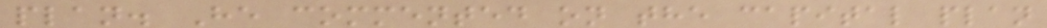plan. He commented on the capital plan
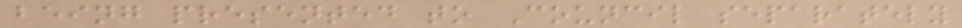being presented to Council separately
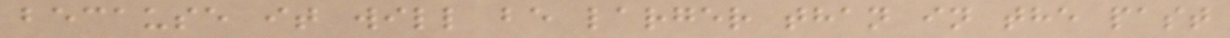because it will be larger than in the past
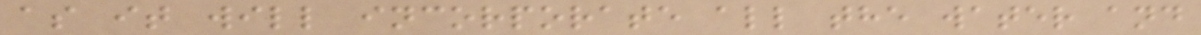as it will incorporate all the water and
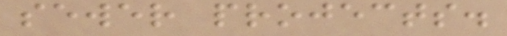sewer projects.
